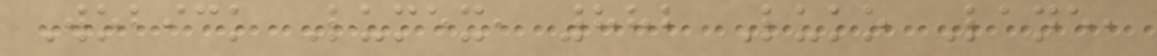Wobick Lumex, 882 Luko Lane,
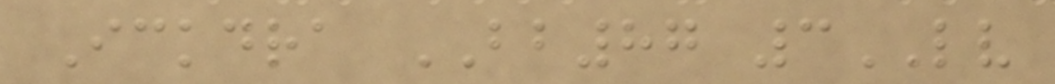Ickdra BB87 3LV
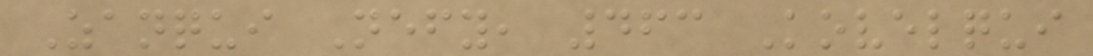Zanqui Nefy, 463 Kovelqui
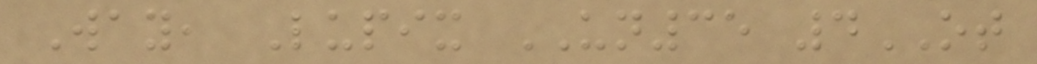Way, Lupix UN35 4OT
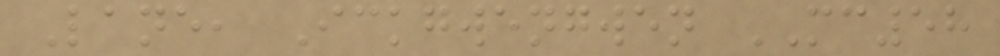Lane, Ickgwengwen MC58
